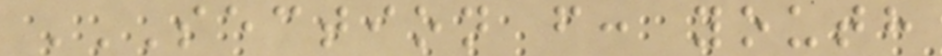SECTION F: YOUTH
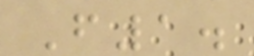F1.
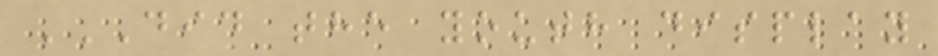DID THE YOUTH DISPLAY
